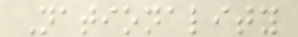Nationality
